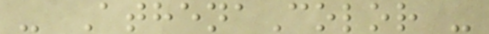- AthenaColor -
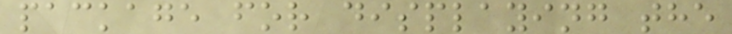package for displaying the
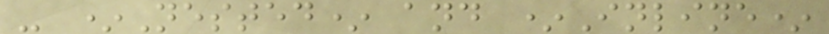- *Nested* and *Inline*
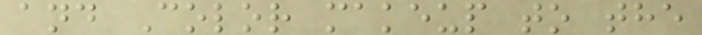and Color makeup to the
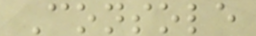Console
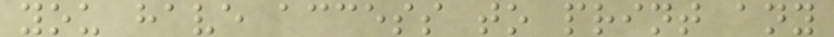you have access to print any
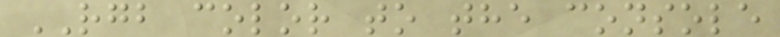RGB color to the console
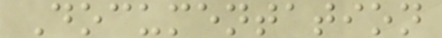Documentation
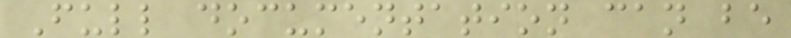Full documentation can be
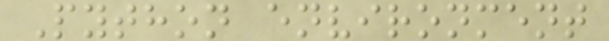Python environment
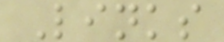Links
